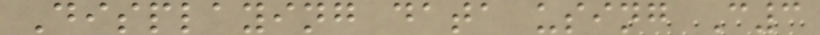Displaying data using C3
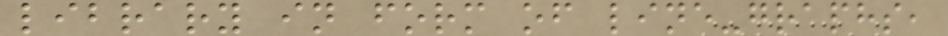library in form of line-graphs,
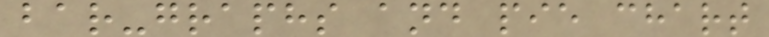bar-graphs and pie chart
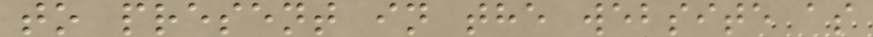to present in the website as
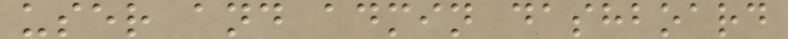user and admin dashboard
